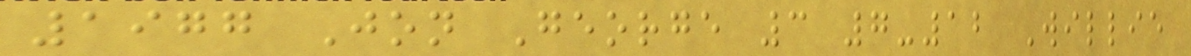1977 Jon George 3 7-12 Willie
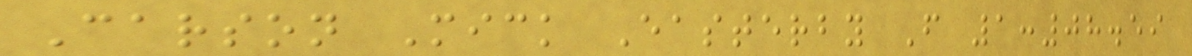Carson Mick Easterby F 1:08.59
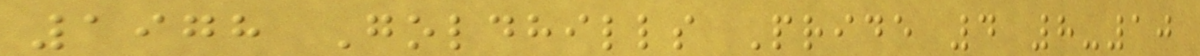1978 Goldhills Pride 4 8-10
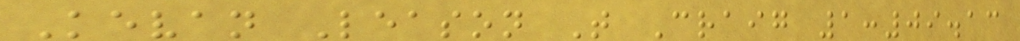Kevan Leason T Craig 1:09.13
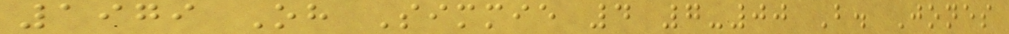1979 Oh Simmie 4 7-00 B. Jones
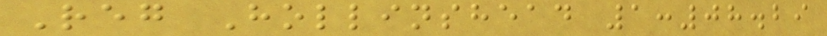Reg Hollinshead 1:08.29
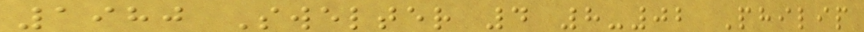1980 Swelter 4 8-02 Philip
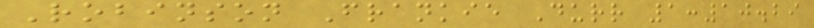Robinson Frankie Durr 1:10.29
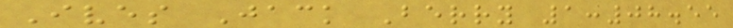Ives Jack Berry 1:08.55
